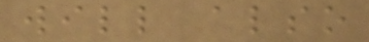will also
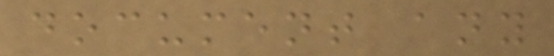document any
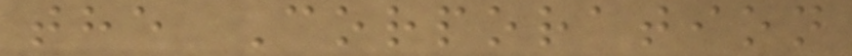the Corporation
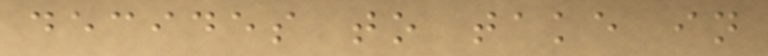decides to take in
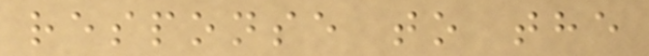response to the
